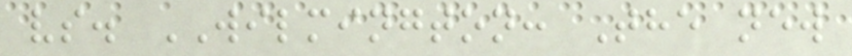vs. WILMINGTON: The new
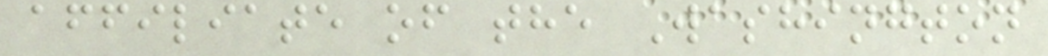affiliate of the Washington
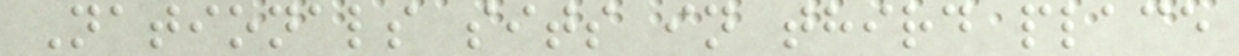Nationals sits in third place
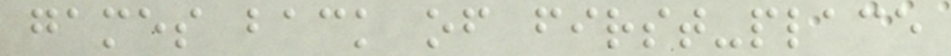games back of first-place
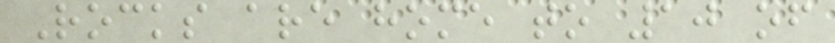Rocks are home to 10 of
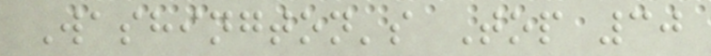Washington's Top 30
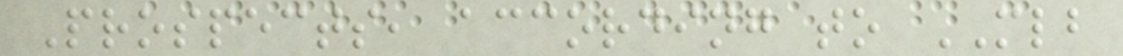Prospects, according to MLB
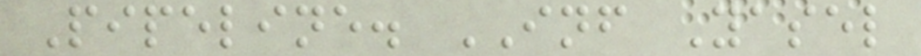Pipeline. INF Yasel
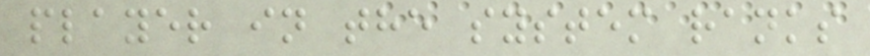player in the system ranks
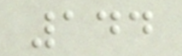144
